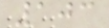103
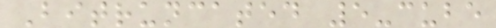Bitruncated 5-cube
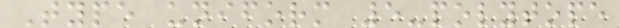Type uniform 5-polytope
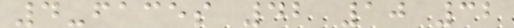4-faces 42 10 32
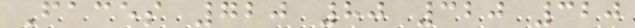Faces 720 80 320 320
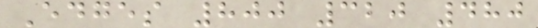Edges 800 320 480
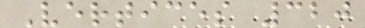Vertices 320
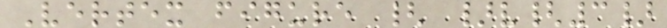Vertex figure { }v{3}
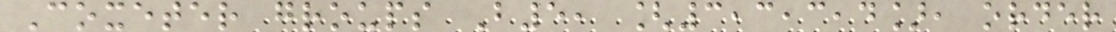Coxeter groups B5, [3,3,3,4], order
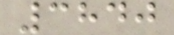3840
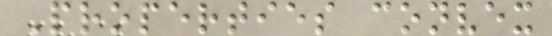Properties convex
